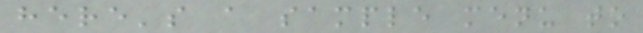here's a sample menu to
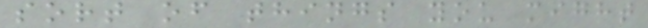sort of things you might
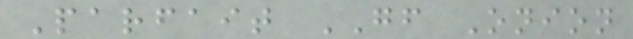Parfait GF Onion
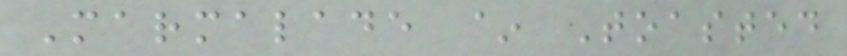Marmalade ~ Toasted
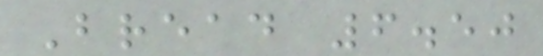Bread 6.50
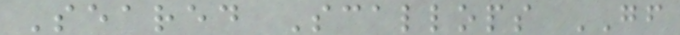Seared Scallops GF
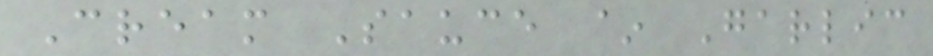Cream Sauce ~ Garlic
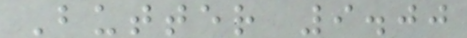Butter 9.00
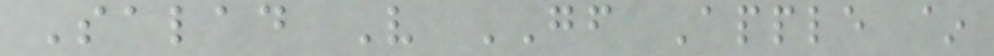Salad V GF Apple ~
